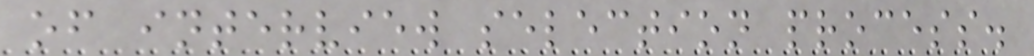of interview selection process.
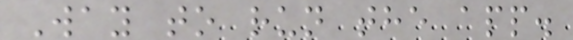Way to run the app.
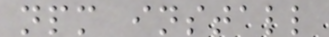npm install
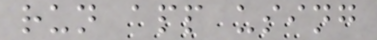run app using
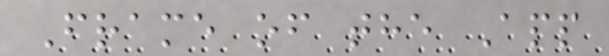Frame of the App
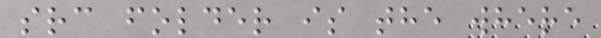src folder is the where
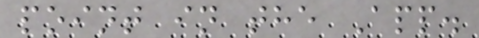point in the App.
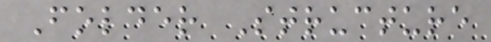Folder Structure
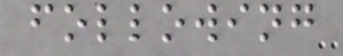following
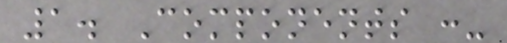1. Components :-
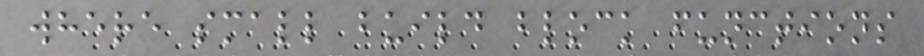where small build block functions
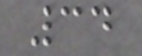34
